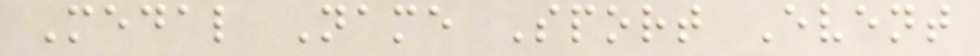Medal Name Sport Event
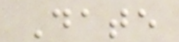Date
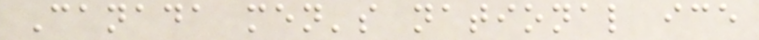Canada men's national ice
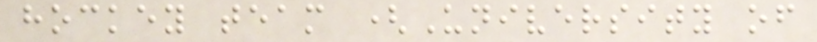hockey team (University of
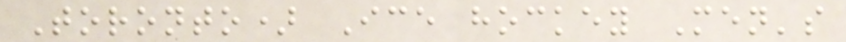Toronto) Ice hockey Men's
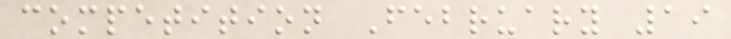competition February 19
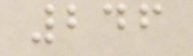246
